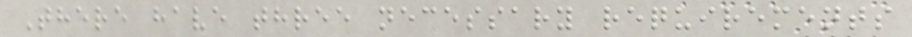There have three necessary requirements
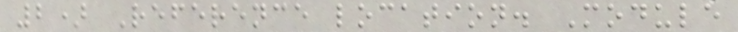2) Reference location. Module
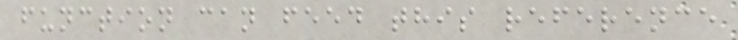function can feed this reference
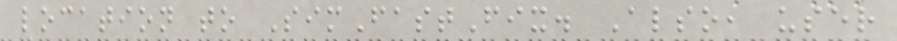location to SimFastFix. Also, user
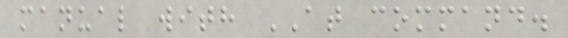manual with AT command.
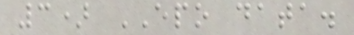3) EPO data.
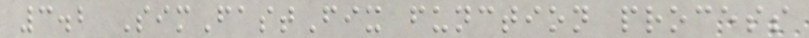3.2 SimFastFix function process
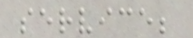service;
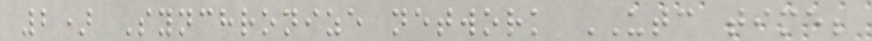2) Synchronize network UTC time;
